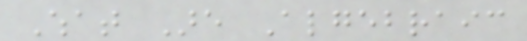What Are Algebraic
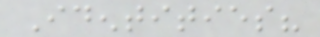Identities?
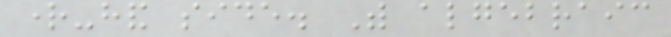right-hand side. With algebraic
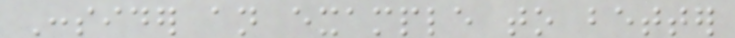Consider an example to better
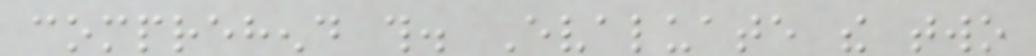comprehend this. Evaluate the two
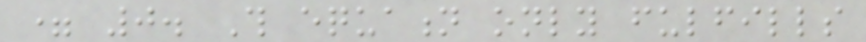= 0. This equation only fulfills
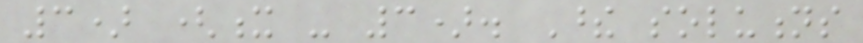3) (x - 3). These solutions
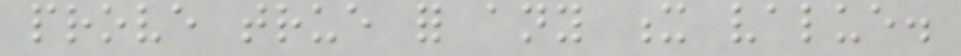prove true for any x value.
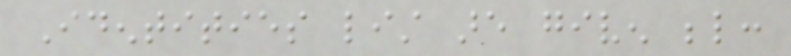Identities list are given below:
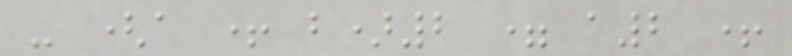- (a + b)2 = a2 +
